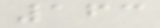163
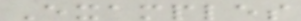Examples
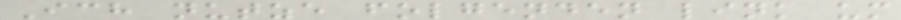Ich nutze folgenden link um
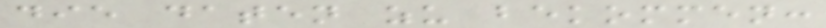die daten zu bekommen:
